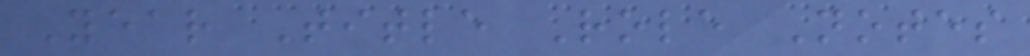Year Title Role Notes
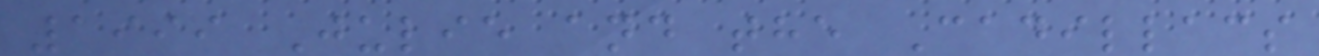1999 Julie and the Cadillacs
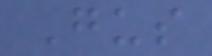Gus
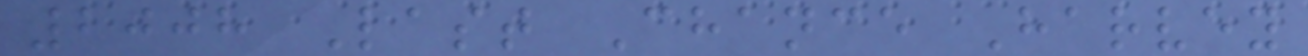2008 Last Chance Harvey
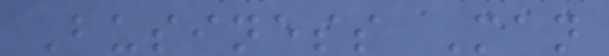Business Man
